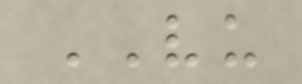VU
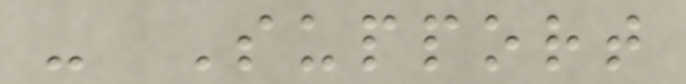- Support
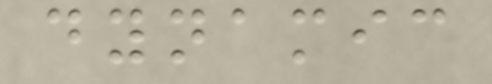dynamic
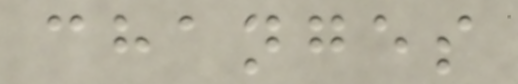changes
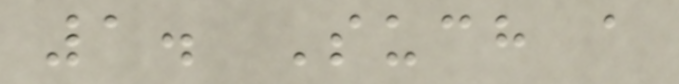1. Such a
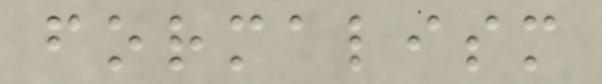formalism
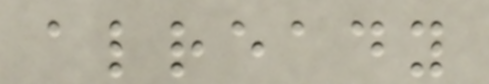already
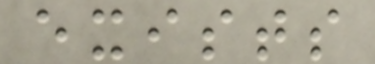exists
